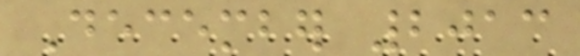December 2013
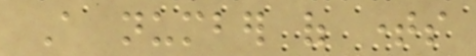A number of times
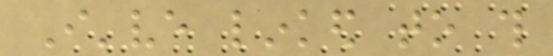I've linked to this
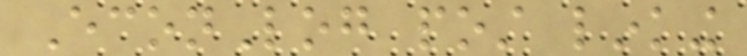EconLog post linking
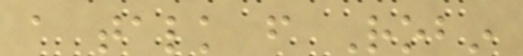a talk from Robin
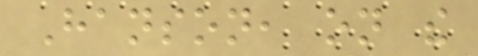Hanson, on the
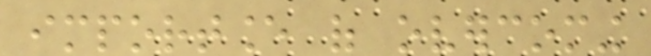importance of overcoming
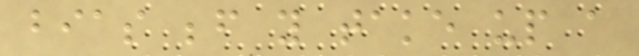bias before you take up a
